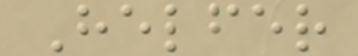Helfer
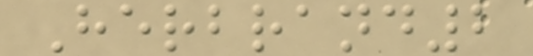Herbrand2
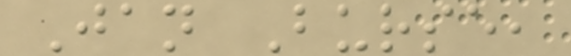Jan Burse,
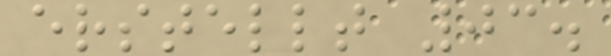erstellt 03.
